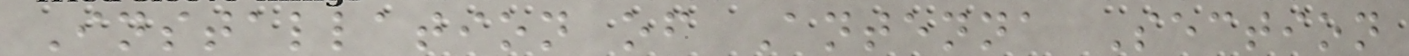Installation of Antenna Section
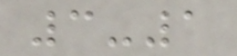3-1
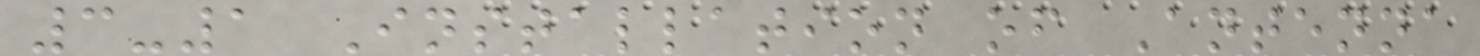3-1 Installation of Antenna
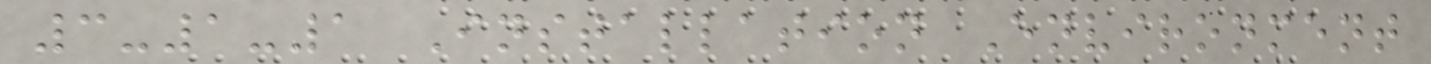3-1-1 Installation Environment
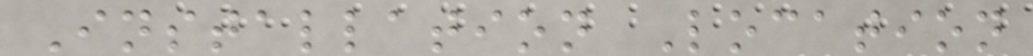Installation Location
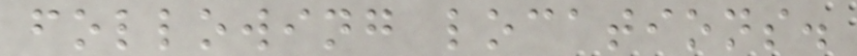following locations.
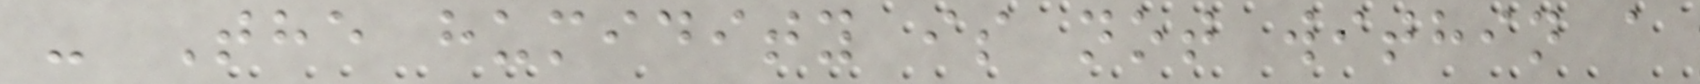- The humidity is not within a
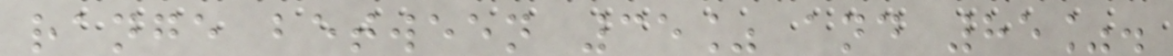range between 35% and 85%.
